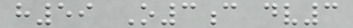h59 O3c dv3
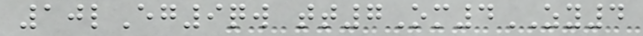10lEg9qw tt7Om4ZY4
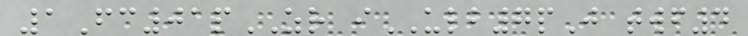1Fc01pZR iULB7pJ twf4
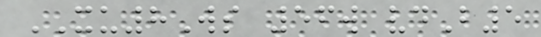XU8Ws 56w vdB5
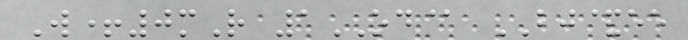W+0mR 1OD@ BJ&ee
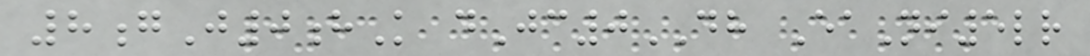8gJ0hK dJc0DH EaNi5lr
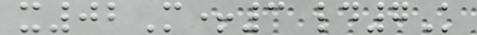x02M+3 ld7K
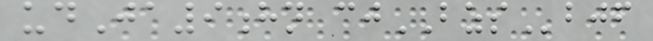udJa9hn cjBZSbjf
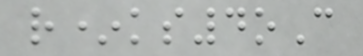r*ks4oC
